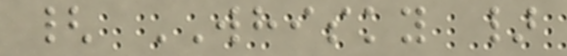{ WHISKY }
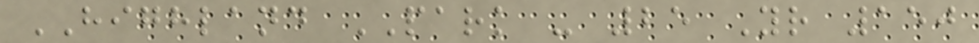HIGHLAND PARK - 25 Yr 150
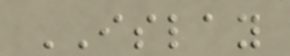ISLAY
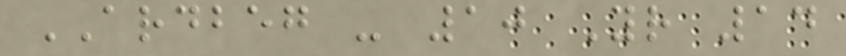ARDBEG - 10 Yr 14
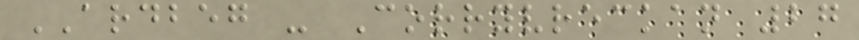ARDBEG - Corryvreckan 27
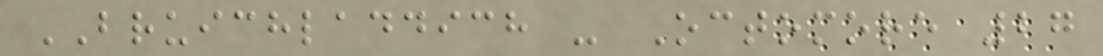BRUICHLADDICH - Octomore 27
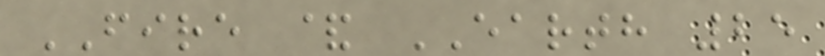FIRE & EARTH 25
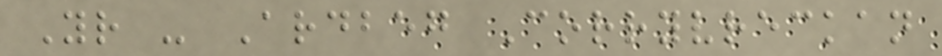Yr - Ardbeg Corryvreckan
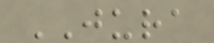JURA
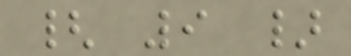{ 9 }
